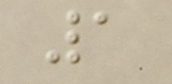1
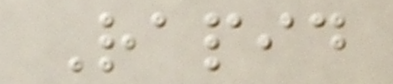Rapid
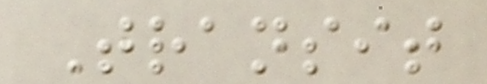Transit
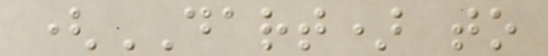(DART) to
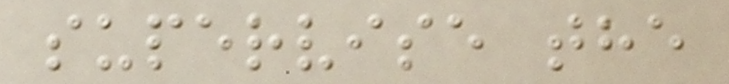supervise the
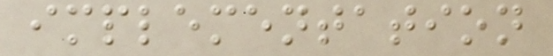implementation
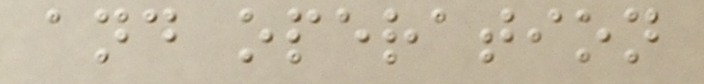and operation
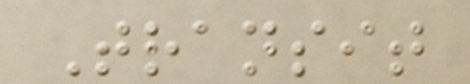Transit
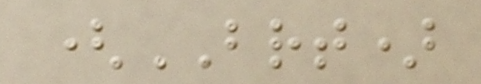(BRT)
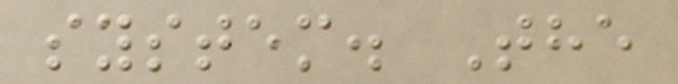system. The
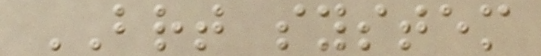BRT system
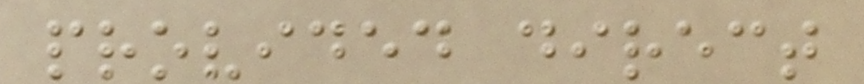provided direct
